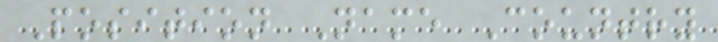Position Name Country
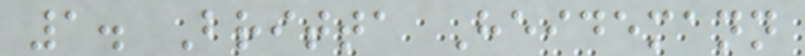1. Britta Heidemann
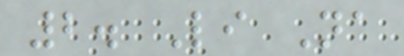2. Li Na
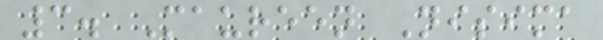3. Maureen Nisima
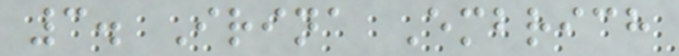3. Irina Embrich
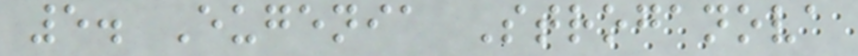5. Eugenia Stroganova
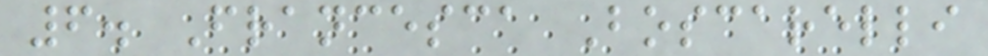6. Francesca Boscarelli
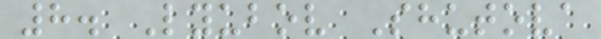8. Lyubov Shutova
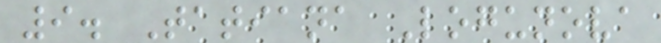9. Tatiana Logunova
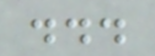...
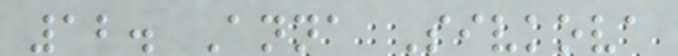12. Anna Sivkova
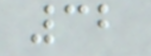32
